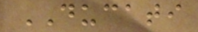DUCATI
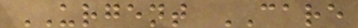URGENT CARE
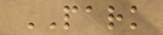PARK
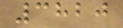3820
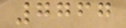7767
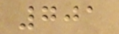701
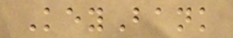KeyBank
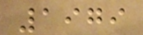1979
